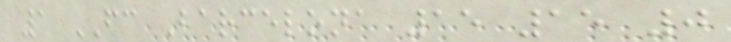1 FC Barcelona 15 15 0
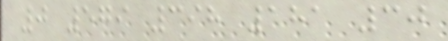0 579 398 181 30
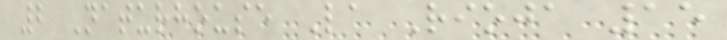2 Naturhouse La Rioja 15
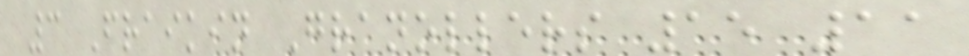3 Fraikin Granollers 15 11
